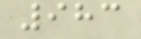983
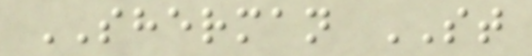SHERMAN ST
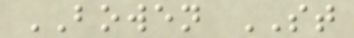BOWEN ST
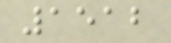1512
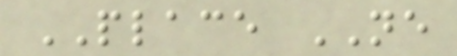PLACE NE
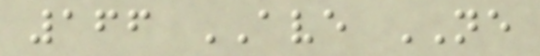166 AVE NE
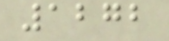1272
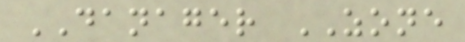DANAGER ZONE
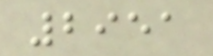2951
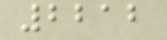2212
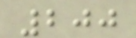200
